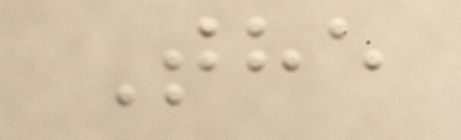The
